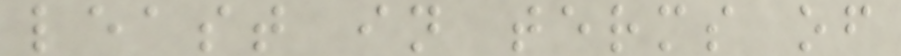least in terms of
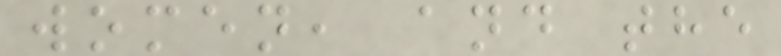women, and the
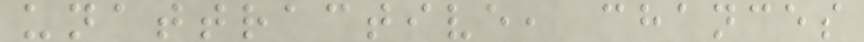unattractive, chances
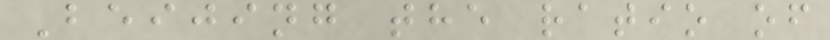Beijing the ratio of
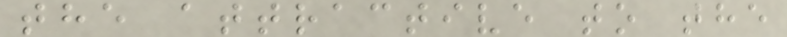the attractive to the
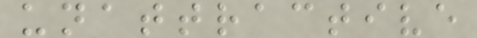unattractive
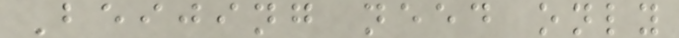Beijing need only
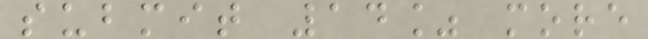submit 14% more
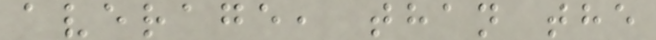average, than the
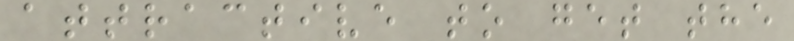attractive to get the
